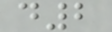d2
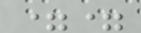==
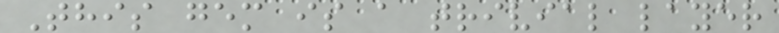This gem is a trivial layer
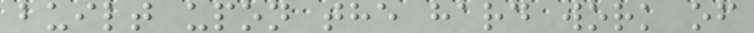built upon the hard work of
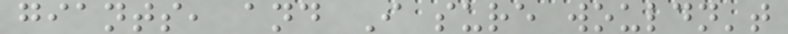giants, and I sure wouldn't
